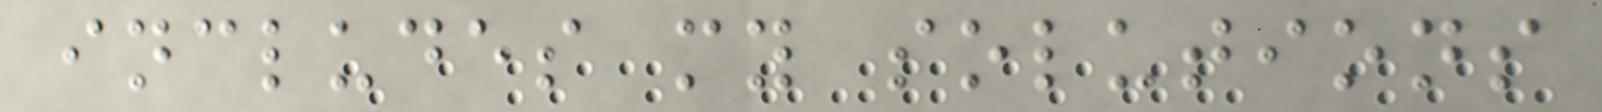includes my solutions
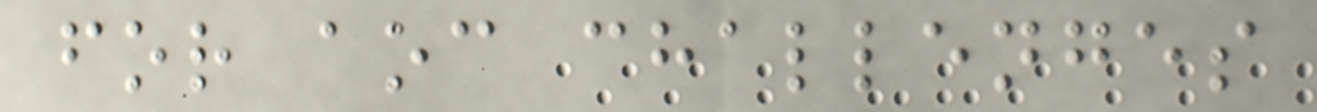for aoc challenges
